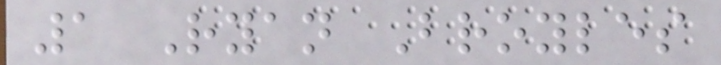1 Ryan Broyles
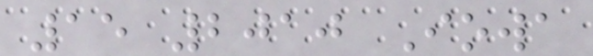15 2010 Iowa
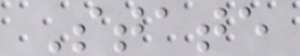State
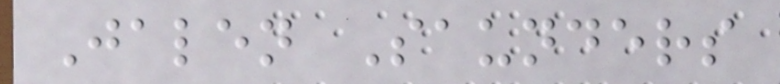Jalen Saunders
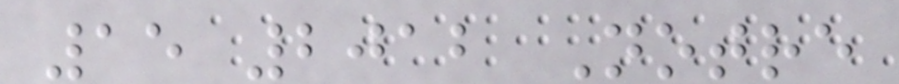15 2012 Notre
